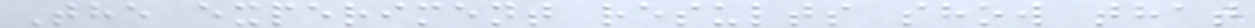The experiment results show that
